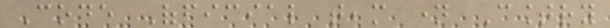Code Official team name Country
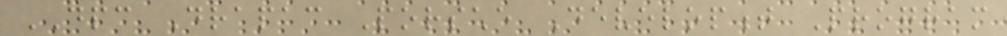DPC Drapac Porsche Development Program
